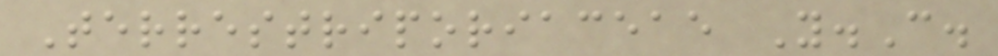Terrestriporiaceae Y.C.
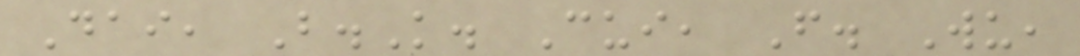Dai, B.K. Cui, F. Wu,
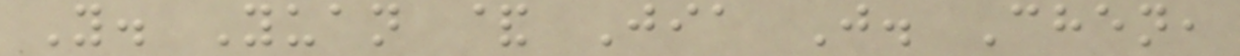Y. Yuan & Jia J. Chen,
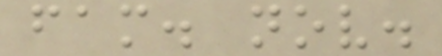fam. nov.
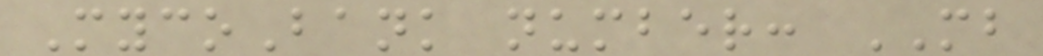MycoBank number: MB
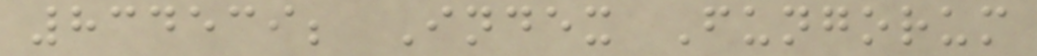834539; Index Fungorum
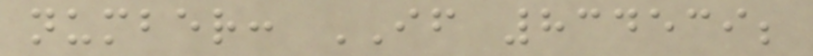number: IF 834539;
